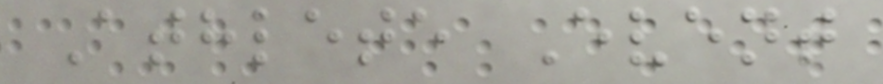Athlete Event
